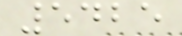5425
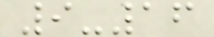9-16
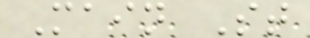Main St
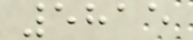5815
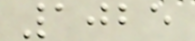1025
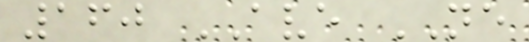160 AVE NE
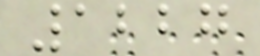1227
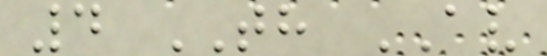4 TH AV
